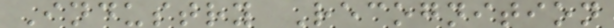Industry Recognition
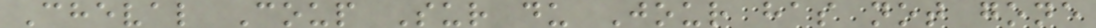Cheval Coup Sur du Jour has not gone
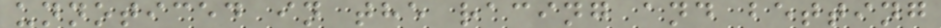unnoticed in the racing and betting
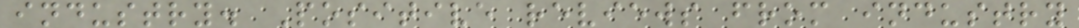industry. Positive reviews from industry
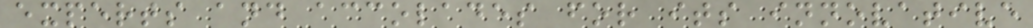experts and accolades for its innovative
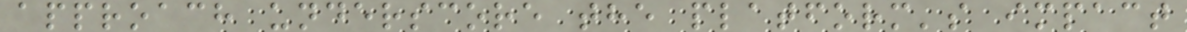approach underscore the platform's impact
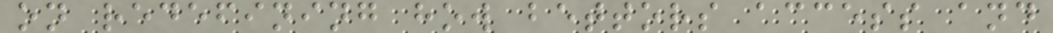on redefining how bettors access and
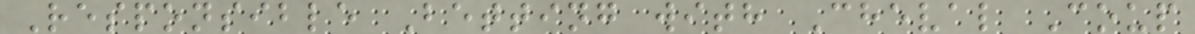Responsible Betting with Cheval Coup
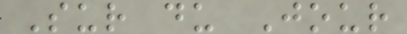Sur du Jour
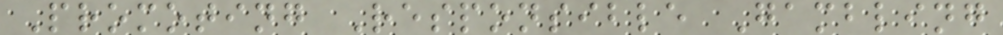Promoting Responsible Gambling
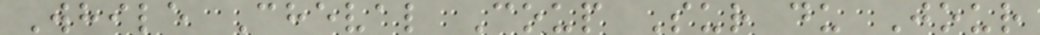While Cheval Coup Sur du Jour
